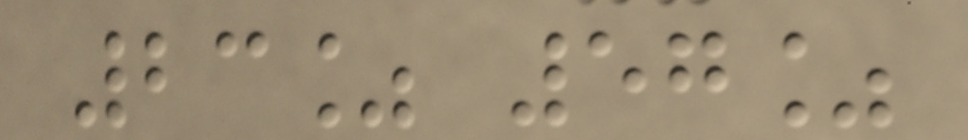23% 57%
